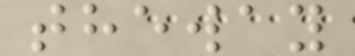theway
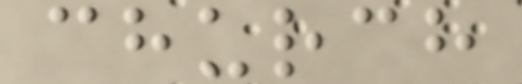church
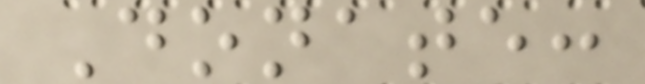Donate:
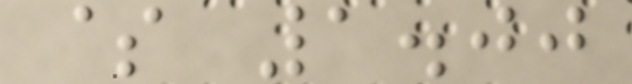$ 1.00
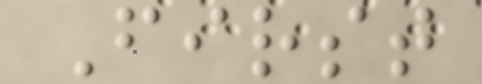First
